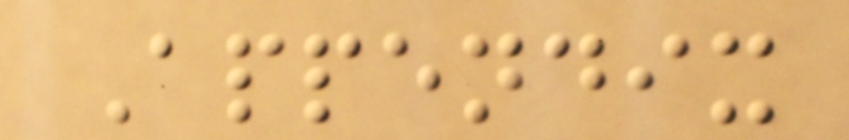Appendix
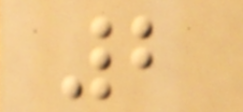2
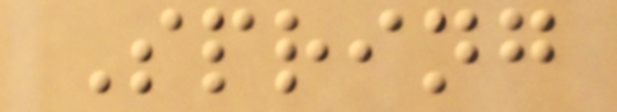Spring
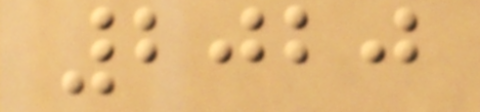2020
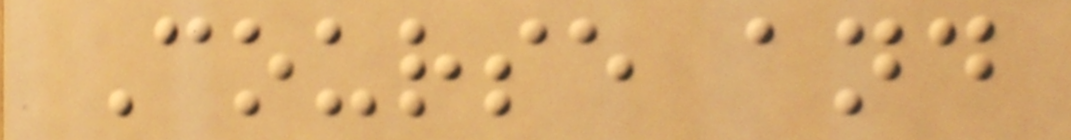Course and
